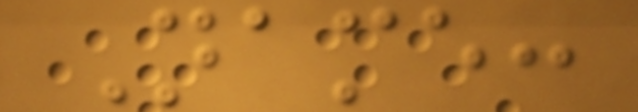Name:
